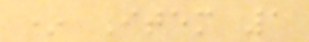* Item 1
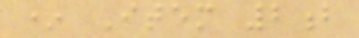* Item 2b
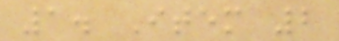1. Item 2
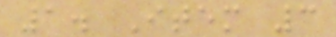1. Item 3
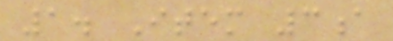1. Item 3a
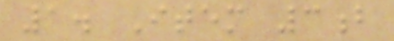1. Item 3b
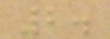2.
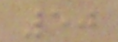50
